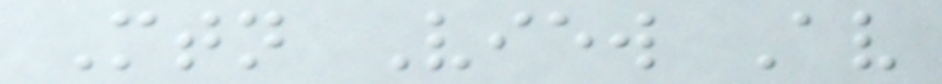Mtn View Av
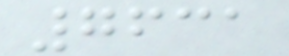7631
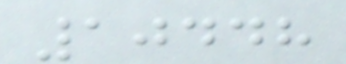10448
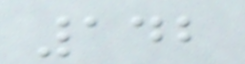142
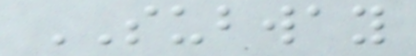SUBWAY
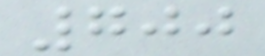700
